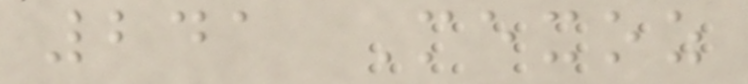241 Mexoz
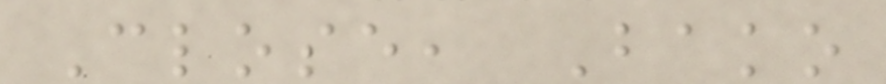Close, Bako
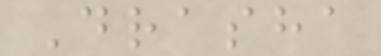Drasha
